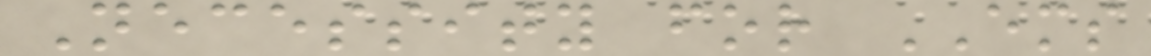Necessity for EMS
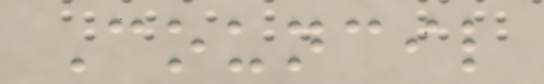Council
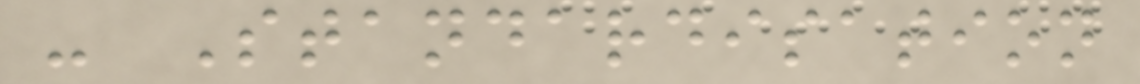- Standardisation
